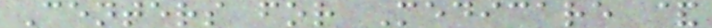Centers for Medicare &
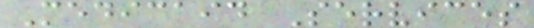Medicaid Services
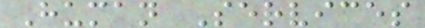Human Services
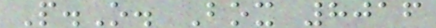P.O. Box 8016
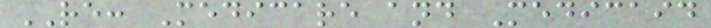RE: Medicare and Medicaid
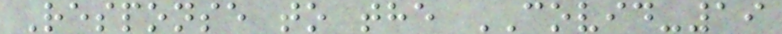Response to the COVID-19
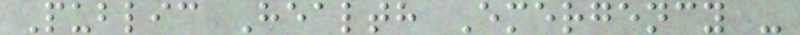Public Health Emergency -
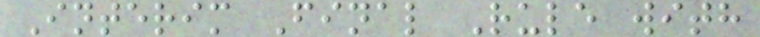Interim Final Rule with
